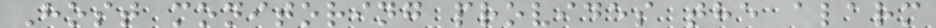Host monitoring provides the alarm
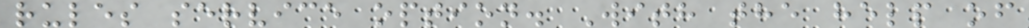rules service option. With the help of
